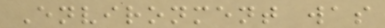Environment was
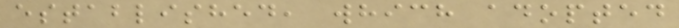established, which adopted
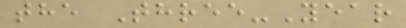the Three-Year
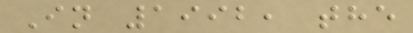In 1992, the
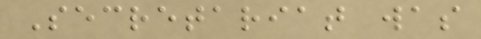Secretariat was
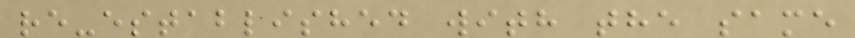re-established with the same
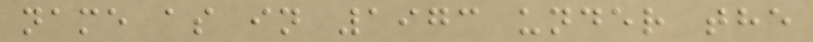name as in 1973 under the
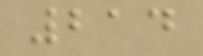214
